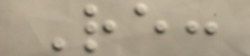Re:
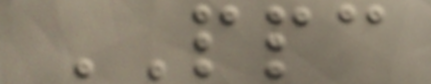PPC
